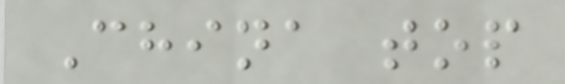China top
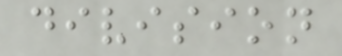division
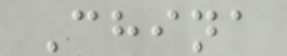China
